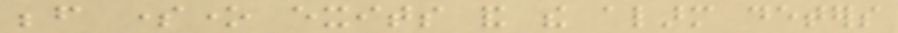before someone exits and the alarm deters
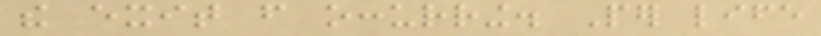the exit from occurring. Per life
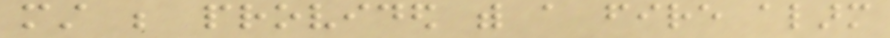must be provided with a fire alarm
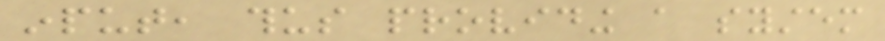input, thus providing a system
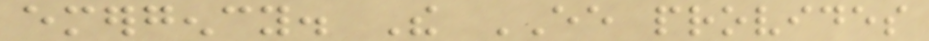emergency. The EE provides
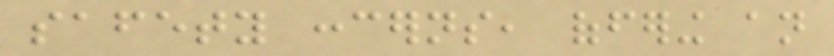safety concerns, offering an
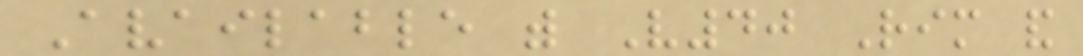Available with V40 Rim and
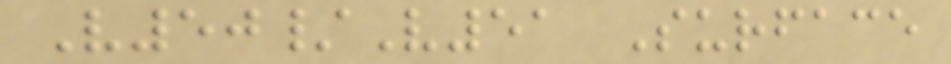V50/V51 Surface
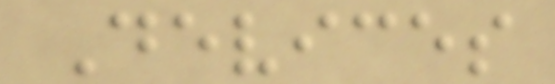Devices
